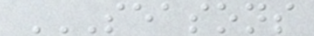SEASONS
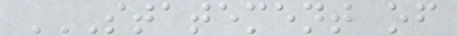STATEMENT OF
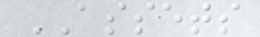ASSETS
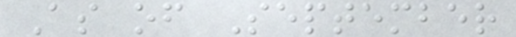As of September
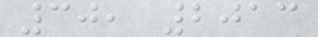30, 2013
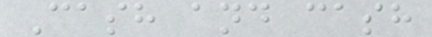Cash and cash
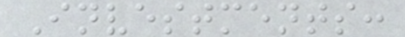Investments:
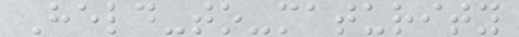Held-to-maturity
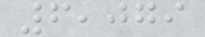6,079
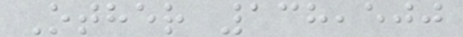Other 138,500
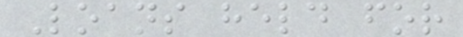Loans held for
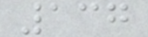137
